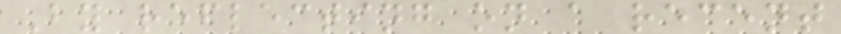By reflecting on a recent
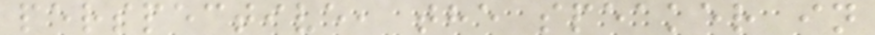perspective, the speaker in
